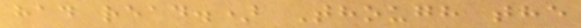had read.) Though the
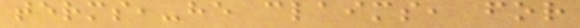terms,-he claims, for
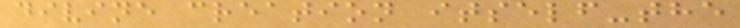divine creation itself-the
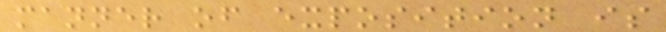manner of exposition is
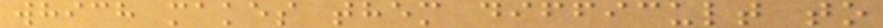which makes them difficult to
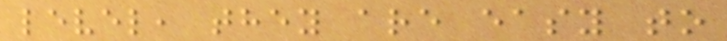level, they are easy to
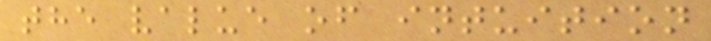the value of intuition
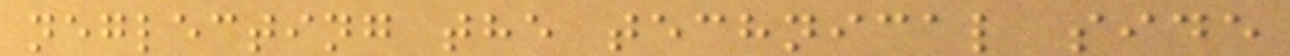neglecting the technical side
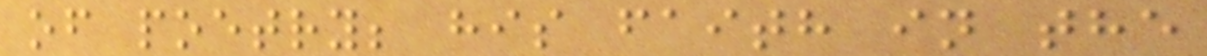of poetry; his faith in the
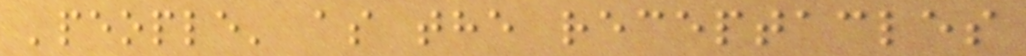'people' as the receptacles
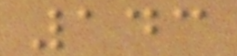143
